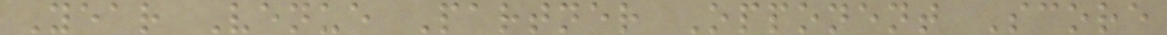Year Venue Partner Opponent Score
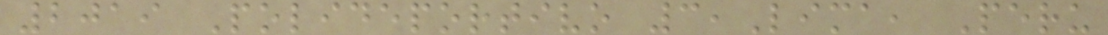2019 Polideportivo 3,Lima, Peru
